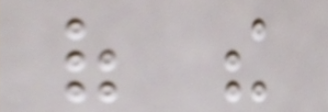of the
